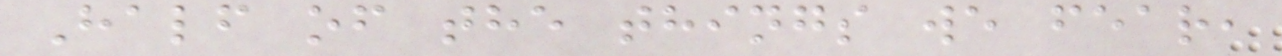Half of the things we fear,
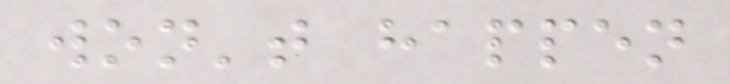won't happen
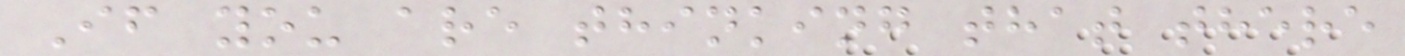If you are thinking that there
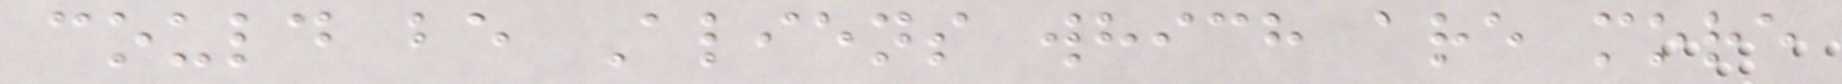could be Aliens which are more
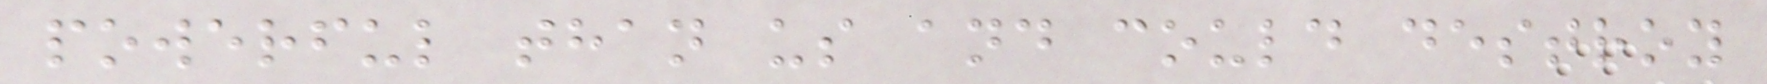powerful than us and could destroy
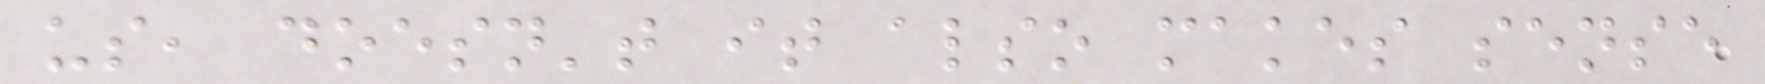us, doesn't it also makes sense
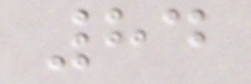84
